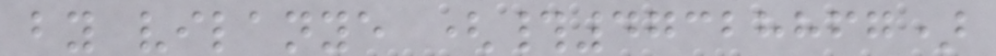by vilanye (#47328867)
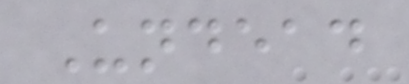Undead
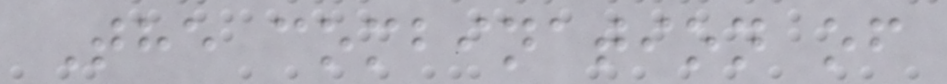The combination of
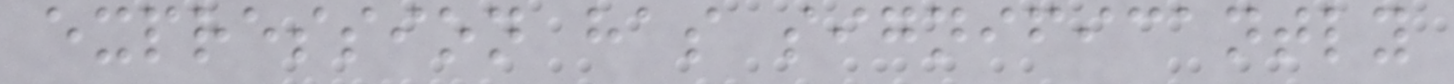expression has significantly
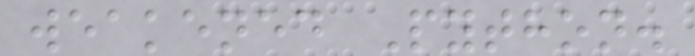weakened Python.
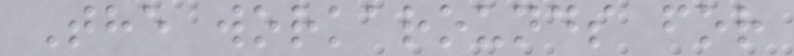The workarounds for
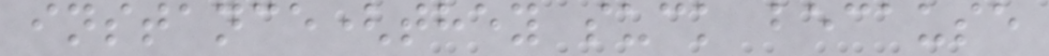instance(they suck because
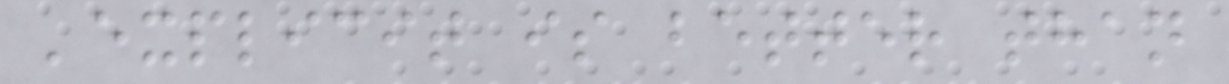'explicit is better than
